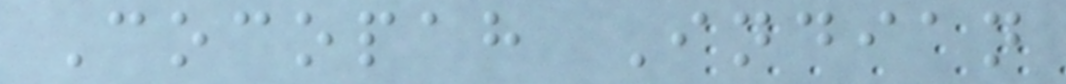Cocopah Indian
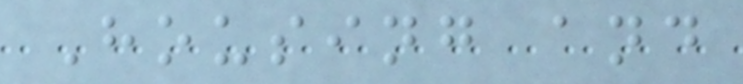Housing and
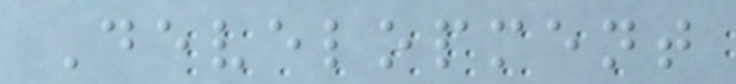Development
